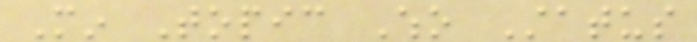Min Topic Who Status
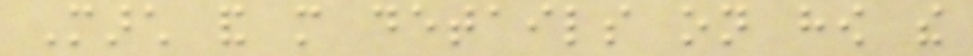March and more details on how the
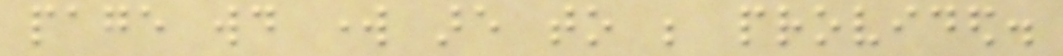page would work are to be provided.
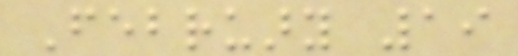February 19
